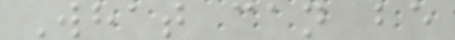What can be
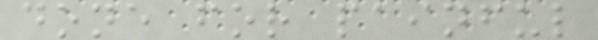done for painful
